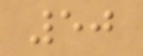50
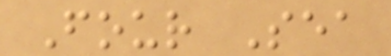Four Sea
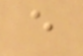e
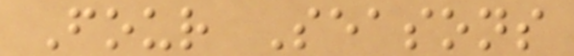Four Seasons
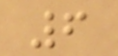6
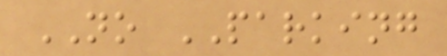NO PARKING
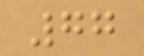77
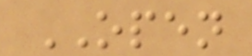OPEN
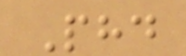Phd
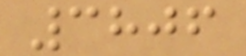3806
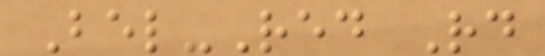Bel-Red Rd
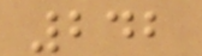242
